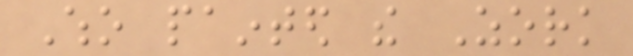Who painted the Zork
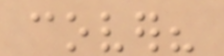cover?
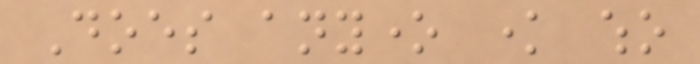Does anyone know who
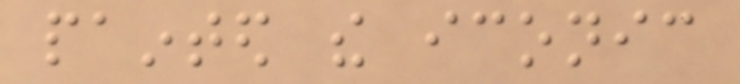painted the iconic
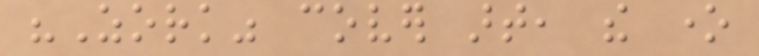"Zork" cover art, the one
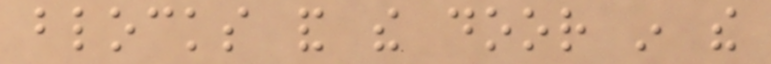blocks and the door in the
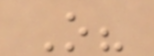O?
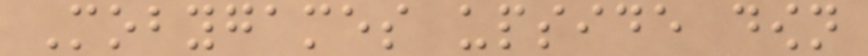Mobygames upside down
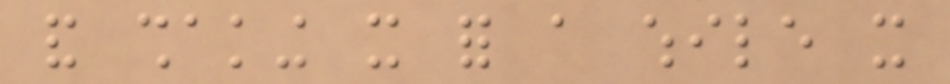and shaking it for a while it
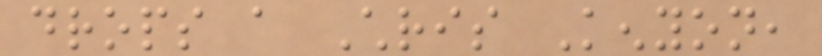drops a Chris Kenyon,
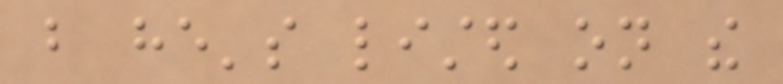but he's listed on the
